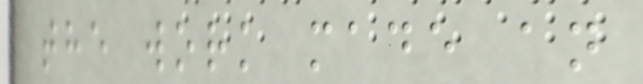the work made an
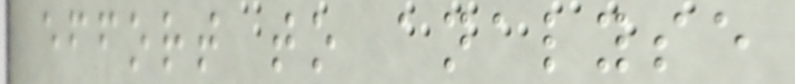effort to analyse
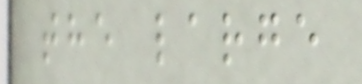the large
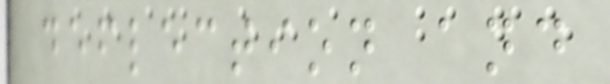deflection and
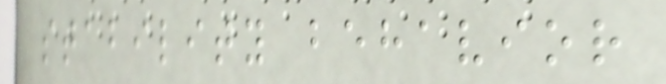stability behavior
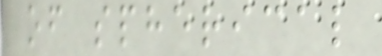of spherical
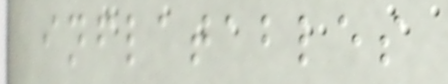inflatables
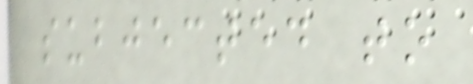subjected to
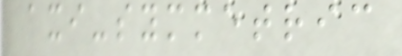axi-symmetric
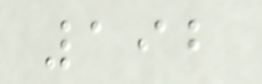192
